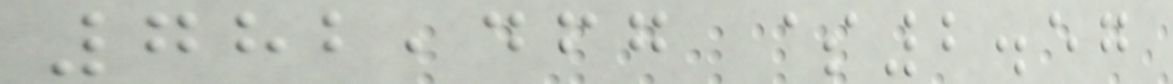782,467 $2.57
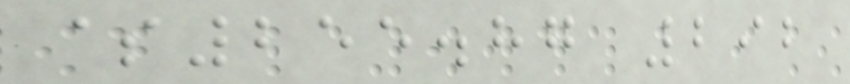$255.87 292
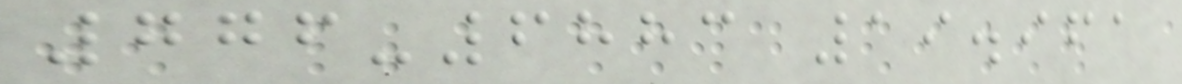776-6883 19.961
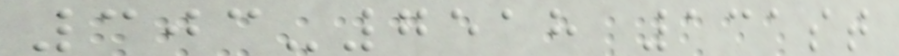303-7518 131st
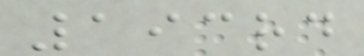193rd
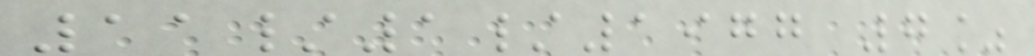11/1/1977 7%
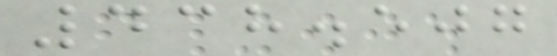438.507
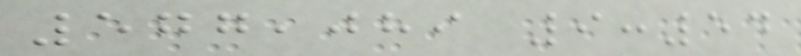577,089 9:54
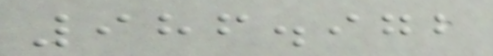986.972
